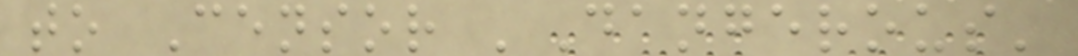to Censor 'Dangerous'
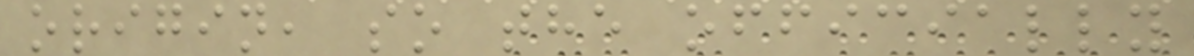origin, so the officially
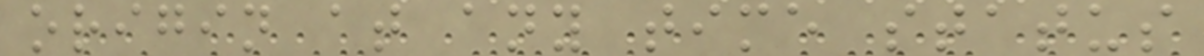origin at any time status
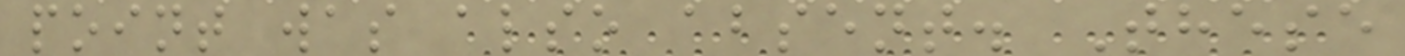point was also absent. These
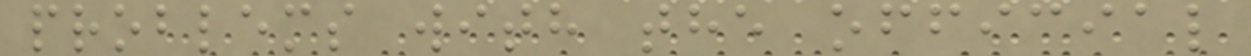problems with the official
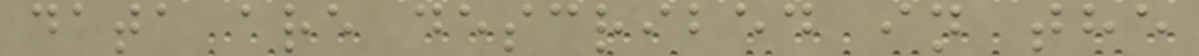data are described in the
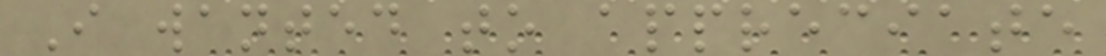I wanted to appreciate
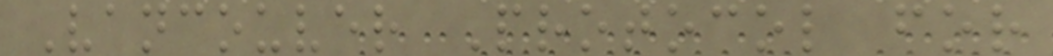Vancouver Protocol for
